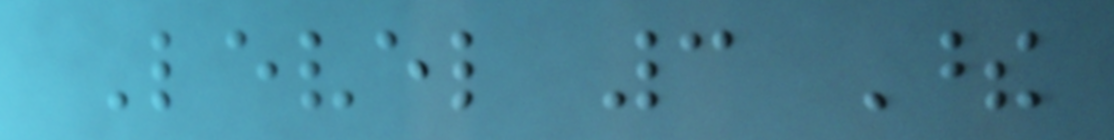Level 3 These
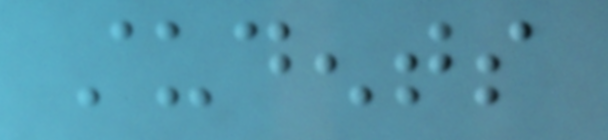students
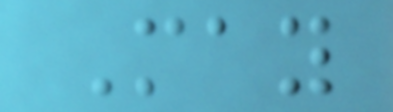May
